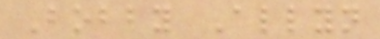Bobby Allyn
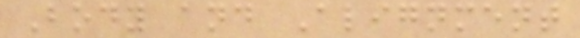Body and Alignment
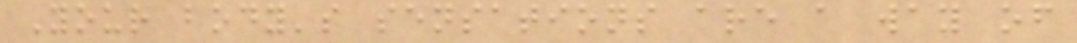Your body's sensations are a way of
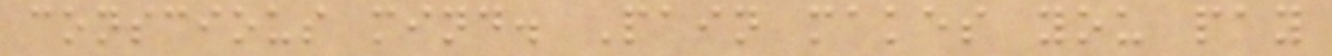conscious mind. Pain makes you pay
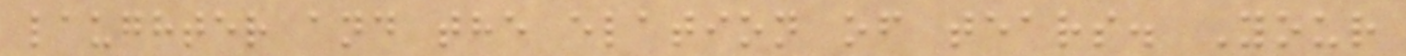laughter and the elation of tears. Your
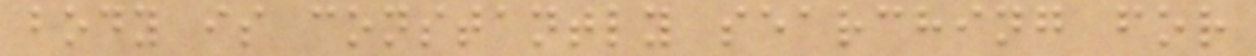body is constantly searching for
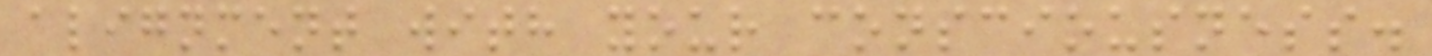alignment with your consciousness.
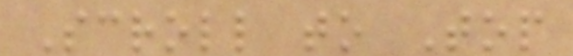Scroll to Top
